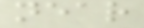near
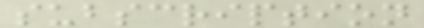subscription
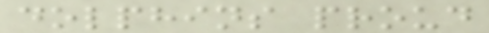dolphins proud
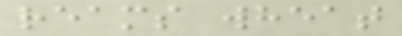reams wheat
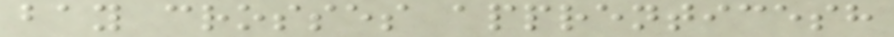bay crosses apprenticesh
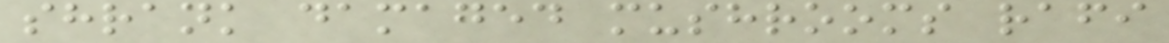shrank damaged mushrooms rafi
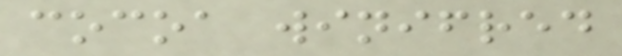cocoa winifred
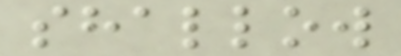shallow
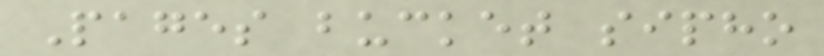Pages bucket sipho
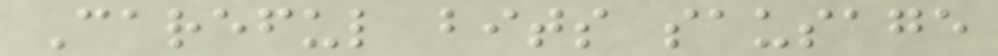Careful bits sausage
